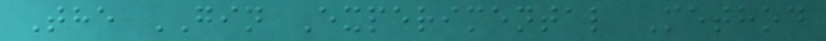The GIN Experimental Method
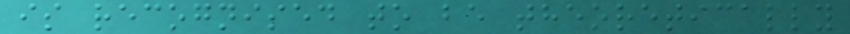is recognised to be theoretically
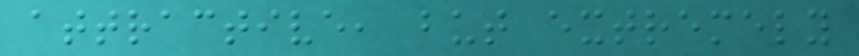attractive, but extremely
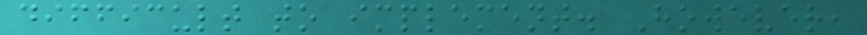difficult to implement. However,
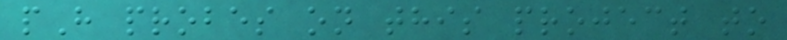pH probes on this project to
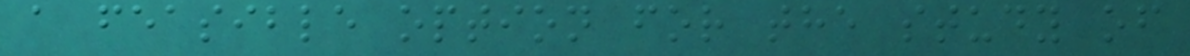a feasible option for the study of
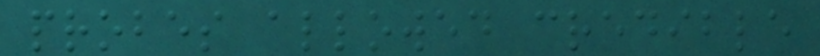probes allowed credible
